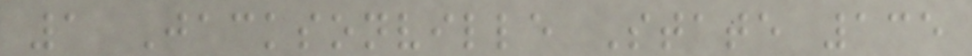1 Jacksonville State 135
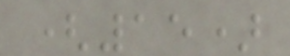(15)
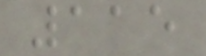115
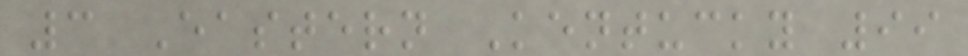3 Eastern Kentucky 99
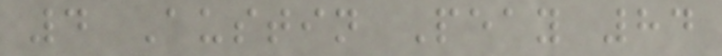4 Austin Peay 84
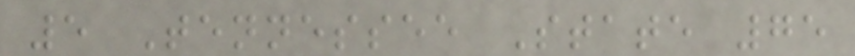5 Tennessee State 75
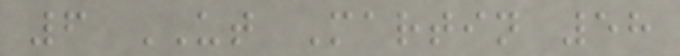6 UT Martin 58
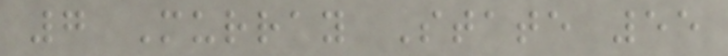7 Murray State 55
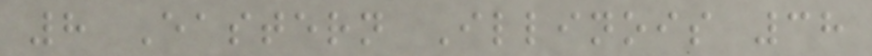8 Eastern Illinois 38
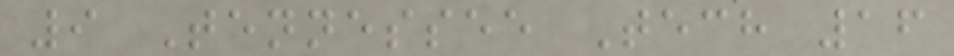9 Tennessee Tech 16
